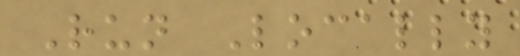Run Locally
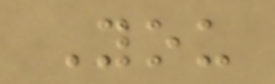You
